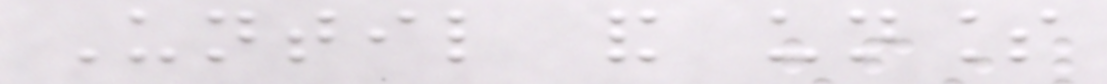Until and unless
